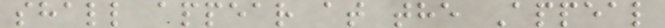shall appear at the Appeal
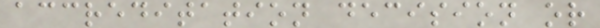accreditation decision or
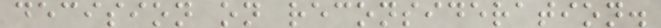decision on reconsideration.
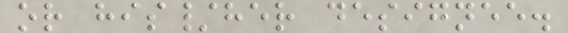or his/her designee.
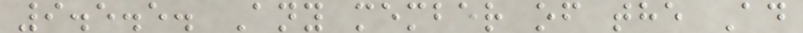9.5.5. Any member of the Ad
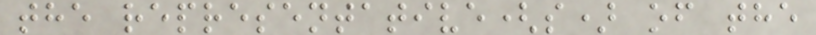the representative(s) of the
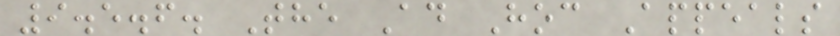9.5.6. The Ad Hoc Appeals
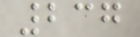237
